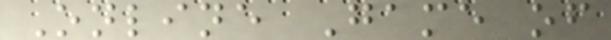Online Game of
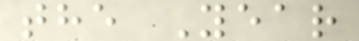the Year
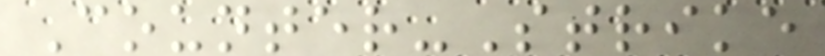Counter-Strike
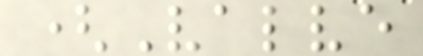(Valve
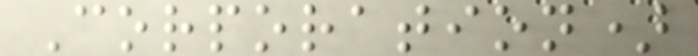Corporation)
